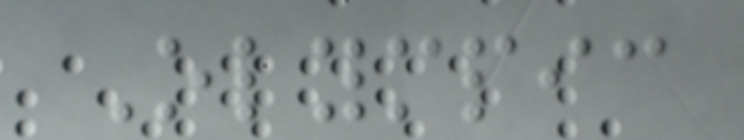Olympic
